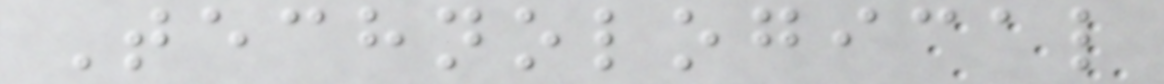Technological
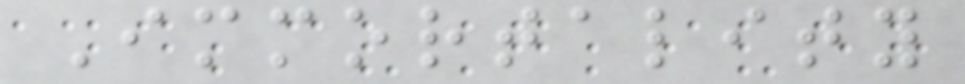Immortality
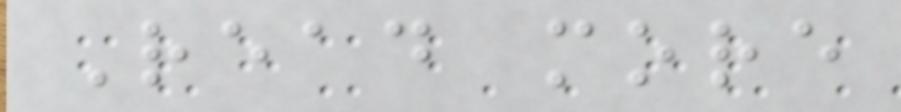Read more
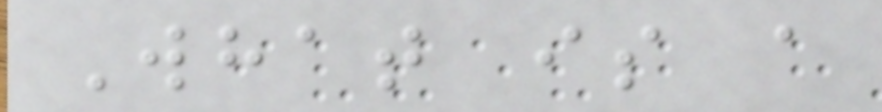What is a
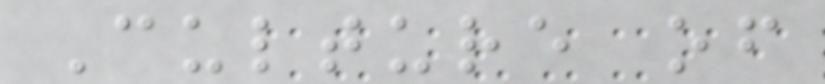Culture of
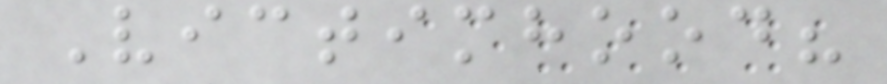Victimhood?
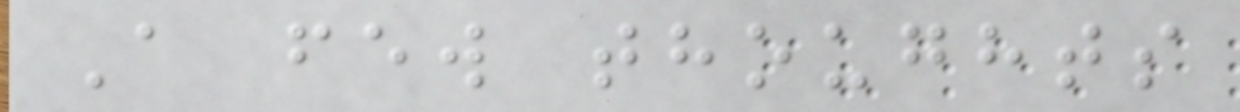A few thoughts
